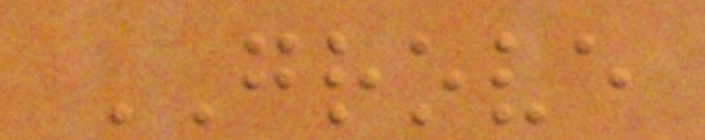GROVE
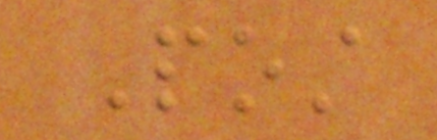Post
